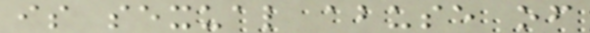is sexual abuse of
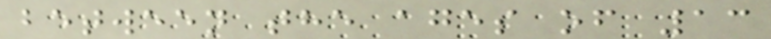between the ages of 13
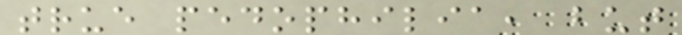true pedophilia, but
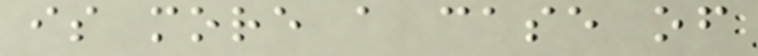is more a case of
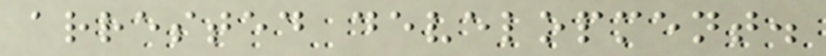arrested development.
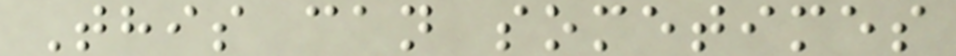This can sometimes
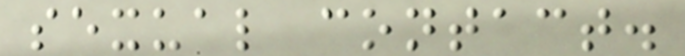sexual contact.
